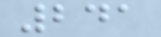241
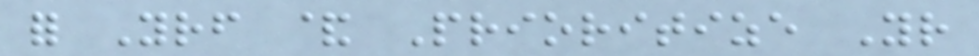for Yourself & Prioritize Your
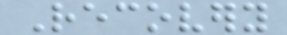Recovery
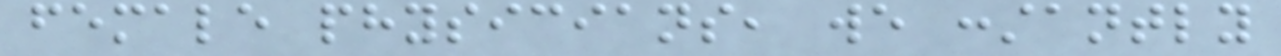female physicians, we constantly
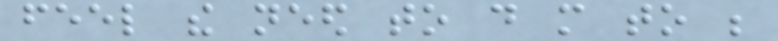feel the need to do more to be
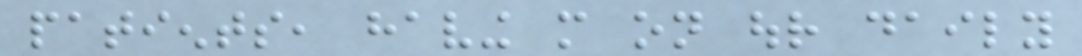patients, having more on our daily
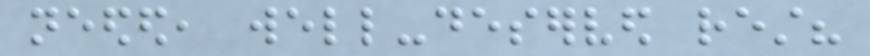needed, well-deserved rest?
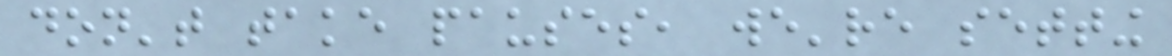don't take pauses, we're setting
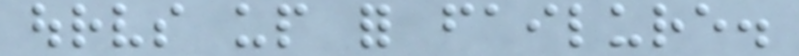ourselves up for failure.
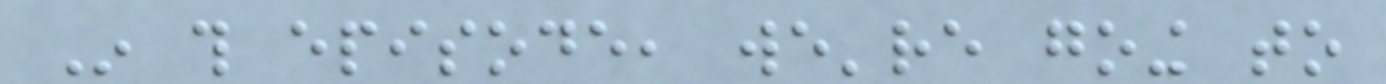In this episode, we're going to
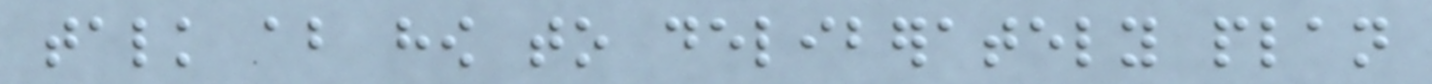talk about how to deliberately plan
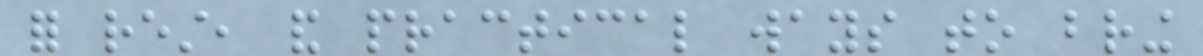for rest, and practical ways to bring
